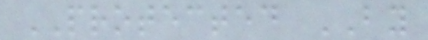PROTECTED BY
